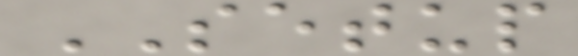SETUP
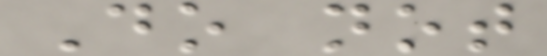Do not
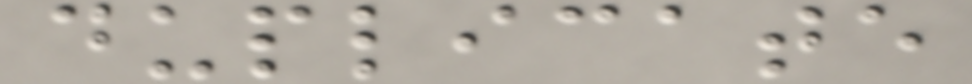duplicate
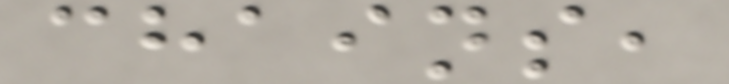chains,
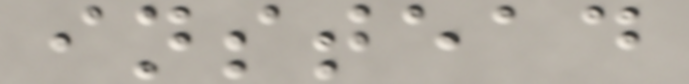instead
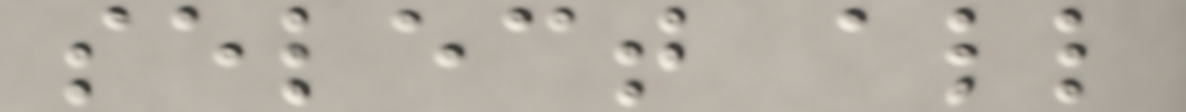select all
